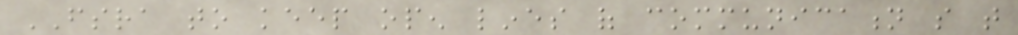FSRA to keep open lines of communication so that
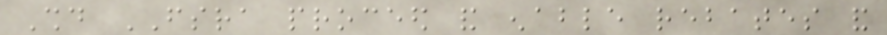Should FSRA proceed and enable rebates and
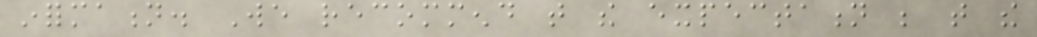information. We recommend that the expectation be that the
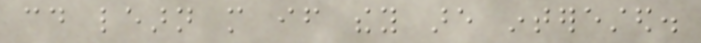could learn more if they are interested.
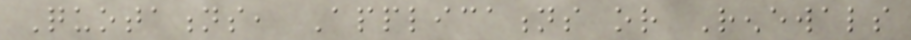Quotations, Applications or Renewals
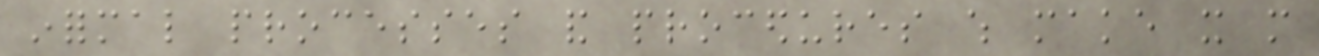informal processes and procedures which make it more
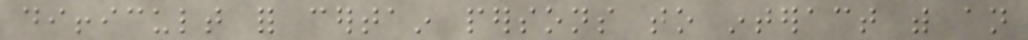difficult for certain persons to interact with an
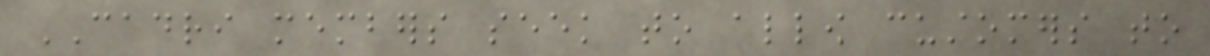CADRI members seek to allow customers to
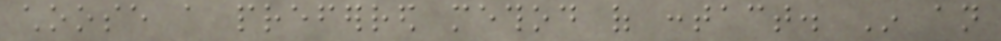choose a preferred method of contact. In an
